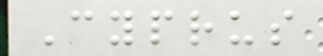Cyprus
